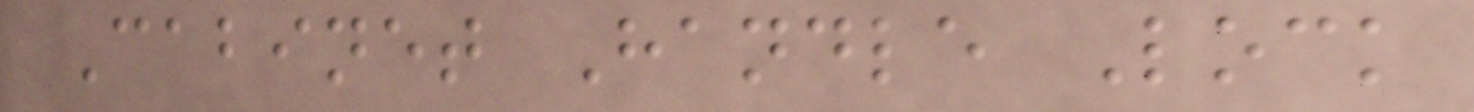Cabinet Handle Lock
